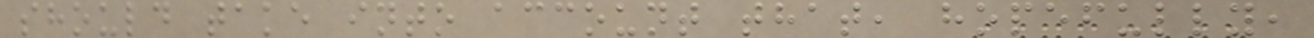should take into account that, hopefully,
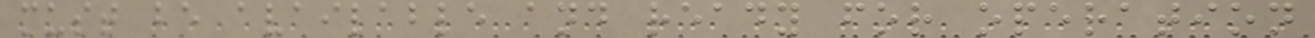must be available and ready for operation
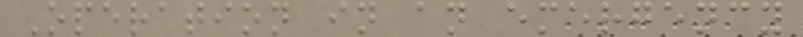Operation in an emergency
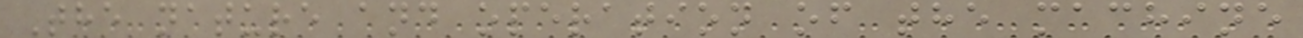The nature and operation of the machine
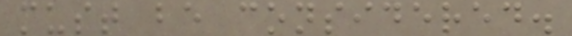must be considered.
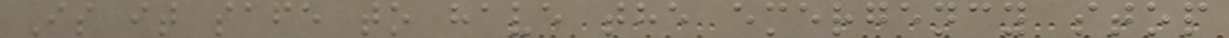Is it safe to have the emergency stop
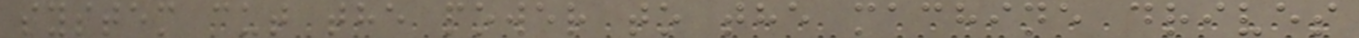system cut the power to the machine drives
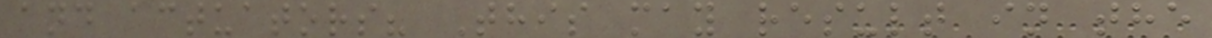and actuators? This may result in the
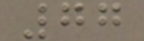77
